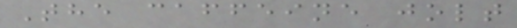The caffeine jolt
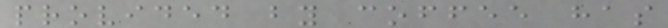provided by coffee has
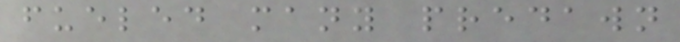fueled many predawn
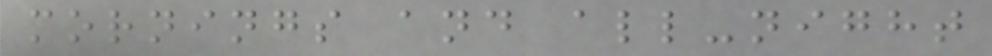mornings and all-night
